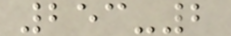253-2
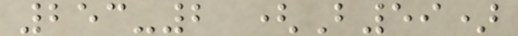253-2 (B59)
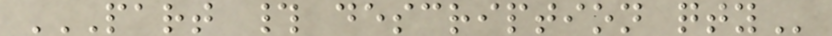PART # DESCRIPTION QTY
